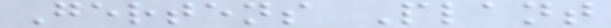Gertens Plant
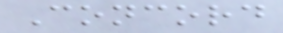Concord
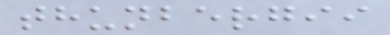thunbergii
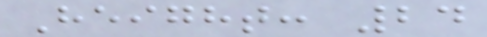Height: 24
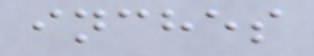inches
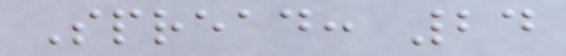Spread: 24
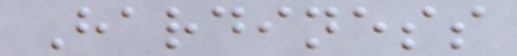Hardiness
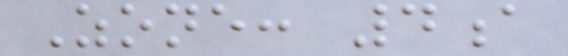Zone: 4a
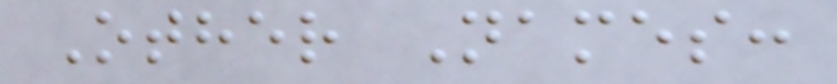Other Names:
